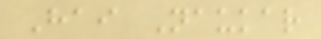Hai Naukar
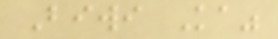Biwi Ka"
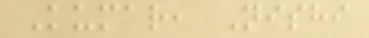Kumar, Nishi
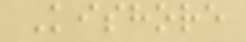Kishore
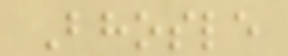Bhosle
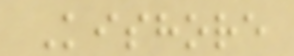Kishore
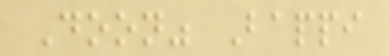Doon" Bappi
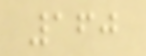160
